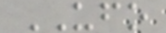UFO
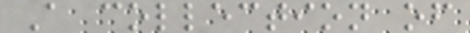A collection of
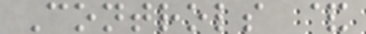Controls &
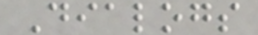Dialogs
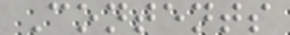Contents
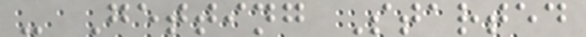- Getting Started
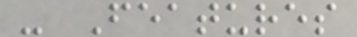- Features
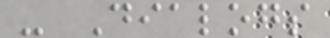- Dialogs
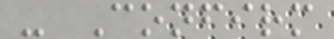- Confirm
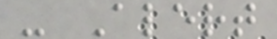- Alert
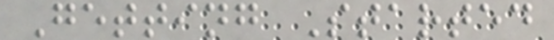Getting Started
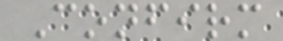Confirm
